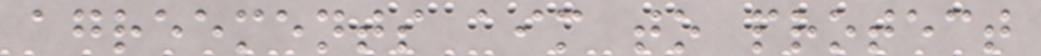agreements aim to protect
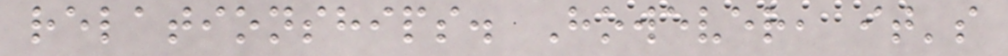relationships. However, it's
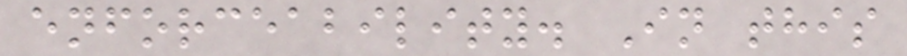enforceability. In this
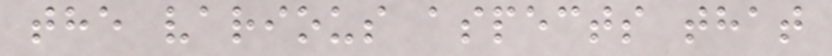the various aspects that
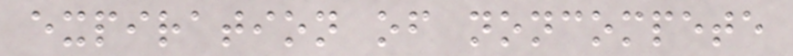expiration of noncompete
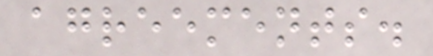agreements.
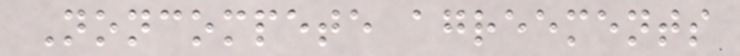Noncompete agreements
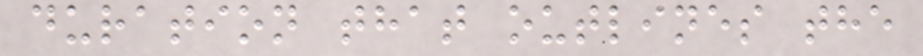duration that outlines the
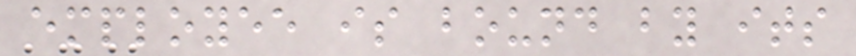employee is bound by its
